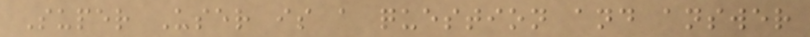Super User is a question and answer
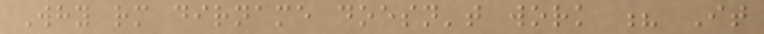Why rm dirname doesn't work ? It
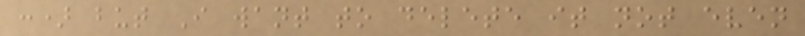:) but I want to delete it not even
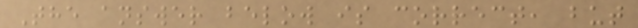The answer below is correct, but
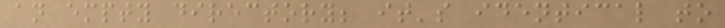an empty directory; it's identical to
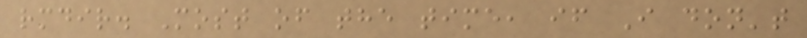rmdir. Most of the time, if I don't
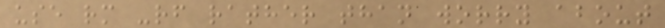use rm -rf rather than worry about
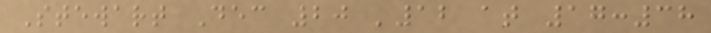Stewart Dec 20 '12 at 17:38
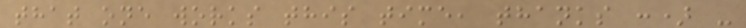that one works this time, thanks :) -
